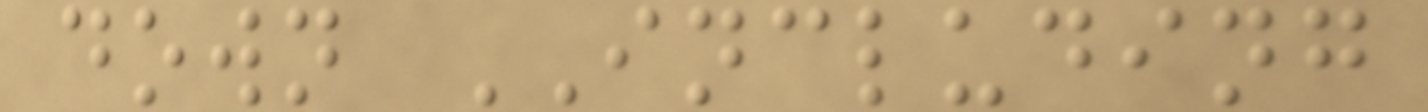down INCLUDING
